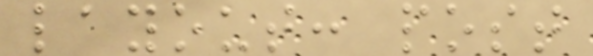layout: post
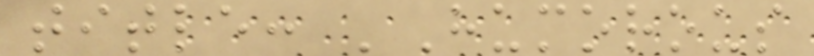title: 'Humorous
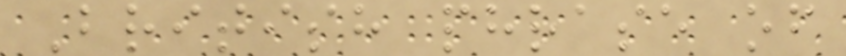British phrase of
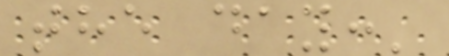the day:'
